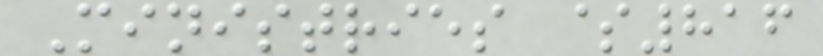Ministries $816
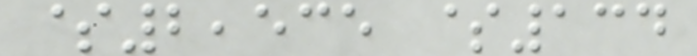$2,535 $134
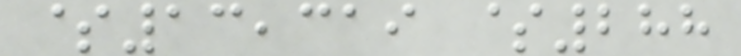$13,319 $288
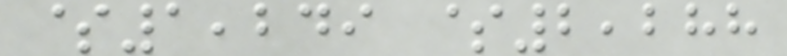$1,249 $2,288
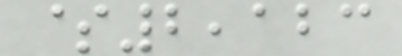$2,123
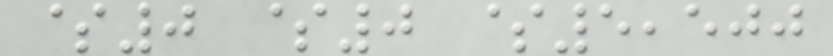$0 $0 $5,500
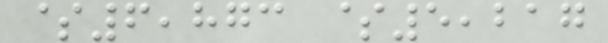$6,873 $5,217
